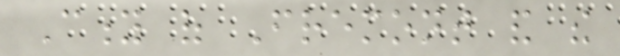City of Fremont and the
